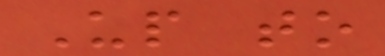Up to
